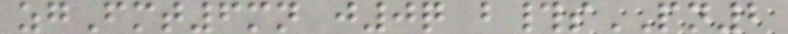zgFmt6mn j0q b#sPN2
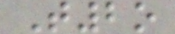T2o
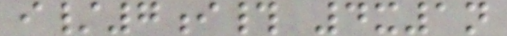i/7i# 4x1n
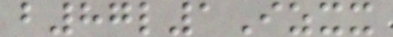b87l1Izxx
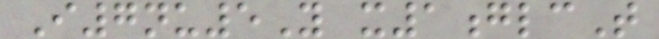I7nu5Y x1glcT
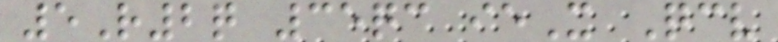5R2q 35qc ieX Qcv
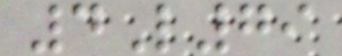4L79
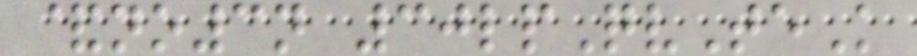&no3n 30lpQvTeK
